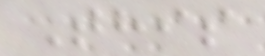This
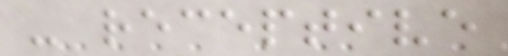- receptive
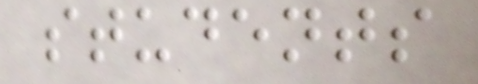students
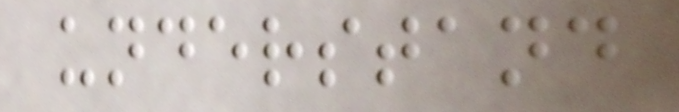understand
